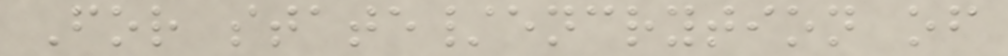For state/encrytion of
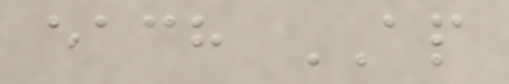each AP
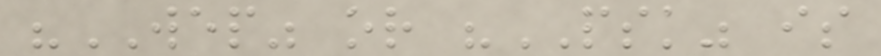"WEP" or "PSK" is
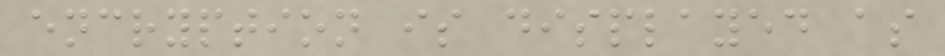encryption is displayed as
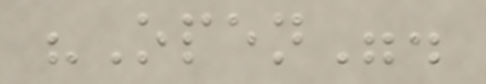"Open".
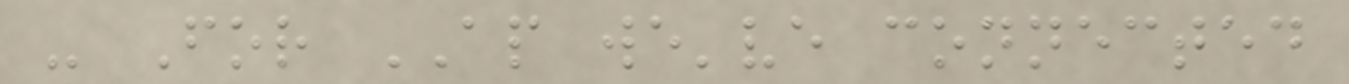- For AP we've connected
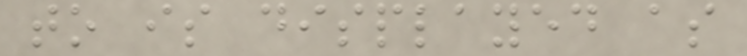to is displayed as
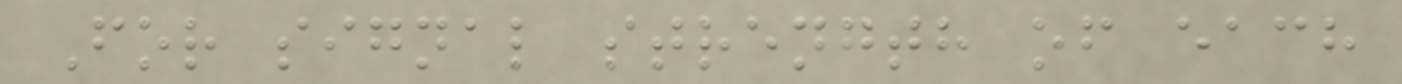For signal strength of each
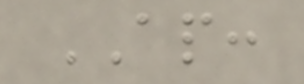AP:
